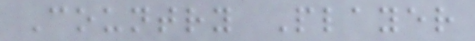Country Player
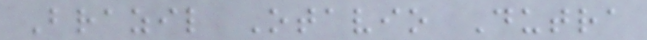Brazil Otavio Dutra
